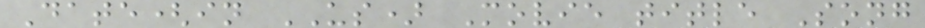Date(in US) Movie title Song
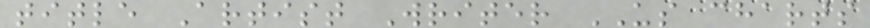title Artist Writer US charts
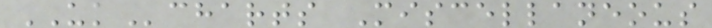UKcharts Miscellaneous
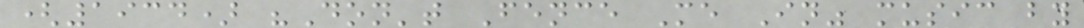(1934) "Don't Fence Me In" music by
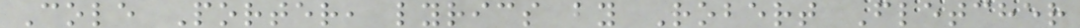Cole Porter, lyrics by Robert Fletcher
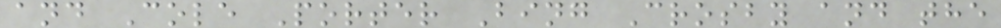and Cole Porter Bing Crosby and the
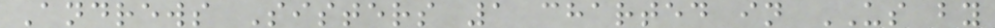Andrews Sisters 1 charted in US by
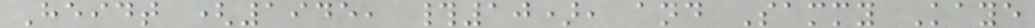Heidt (1945, #10), and Sammy Kaye
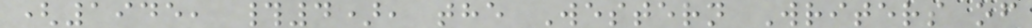(1945, #4), the Western Writers of
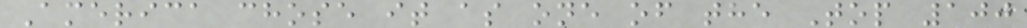America chose it as one of the Top 100
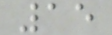15
